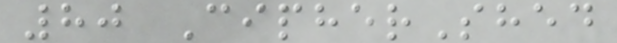80 CipherShed
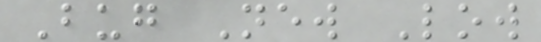Bug New Low
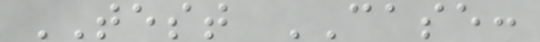TEST CASE:
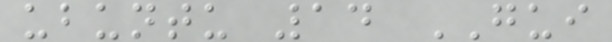ubuntu 14 GUI
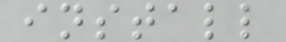install
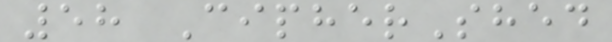58 CipherShed
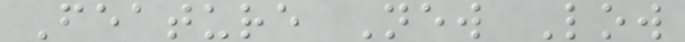Feature New Low
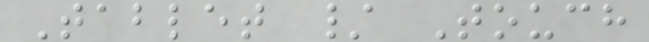Tablet / Touch
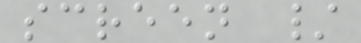screen /
